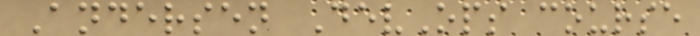Andersen DevOps course
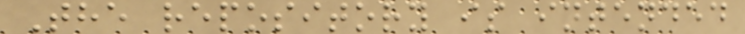The repository is intended
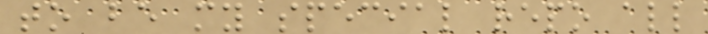to be my special repo all
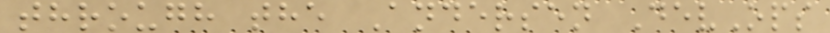through the Andersen DevOps
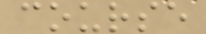course
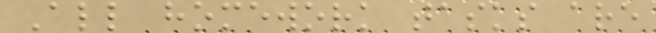All homework tasks are
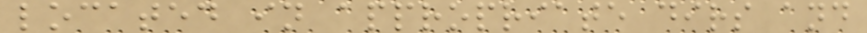located in appropriate dirs and
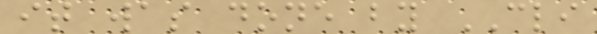it was done by CLI
